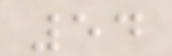54
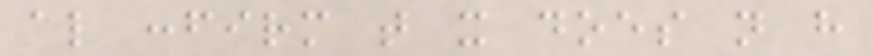also confirm that it does not have
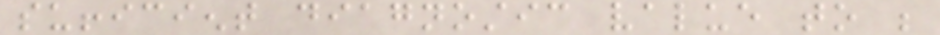sufficient diagnostic value to be
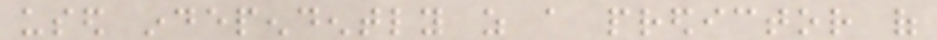used independently as a predictor of
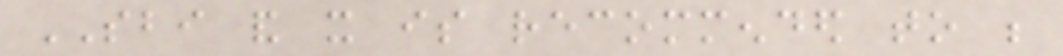SBI and it is recommended to be
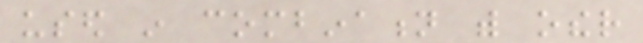used in combination with other
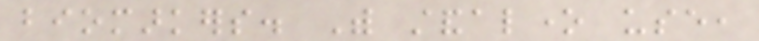biomarkers. With standalone use,
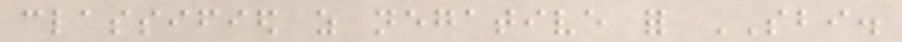classified as negative for SBI.
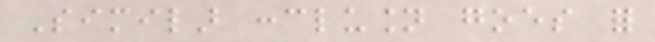Similar conclusion goes for
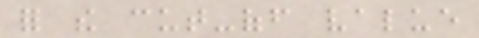for the cut-off value
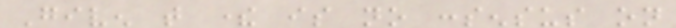Given that there is no consensus on
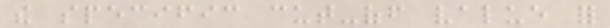the specific cut-off value for
